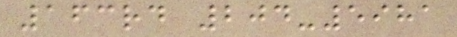163rd 204-5981
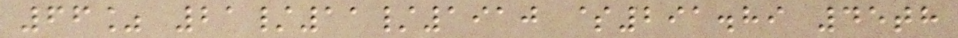66% 21/11/1910 $291.89 45th
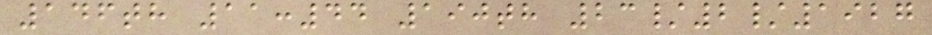146th 11:44 190th 23/2/1927
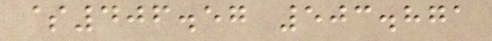$406.57 503.871
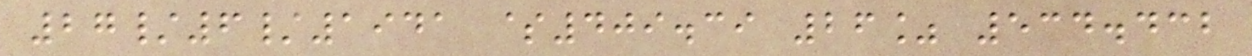27/6/1941 $409.39 26% 534.432
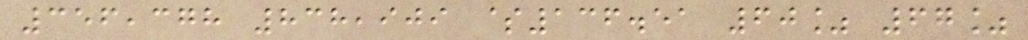356,378 838,909 $136.51 60% 67%
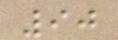90
